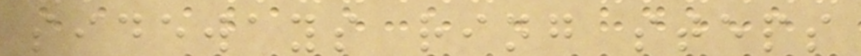sideways ring steps
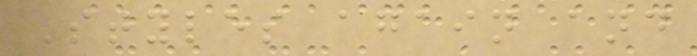Styles again and
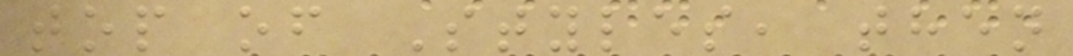top of Styles, then
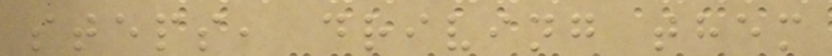steps, driving them
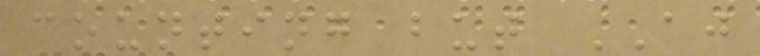counting but AJ
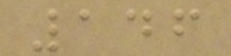146
